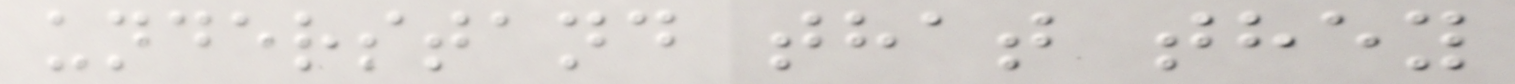understand that they
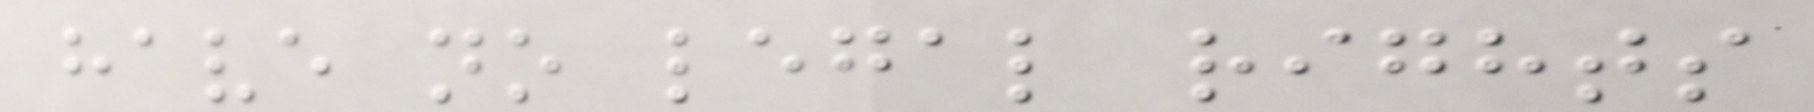have no legal rights
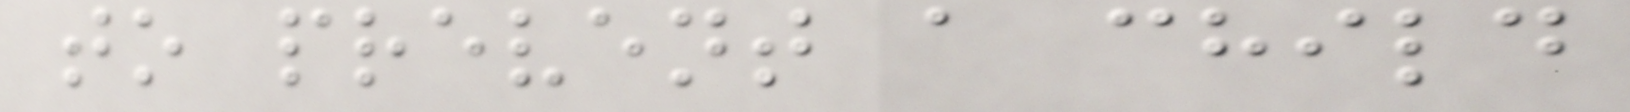to prevent a child
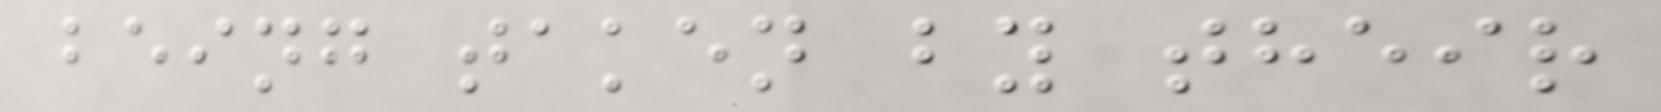being taken by their
